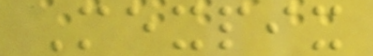Mexpix
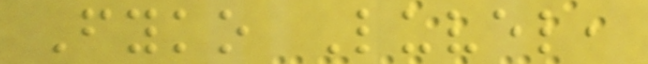Fyko Luvel,
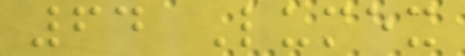64 Lumex
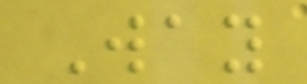Way
